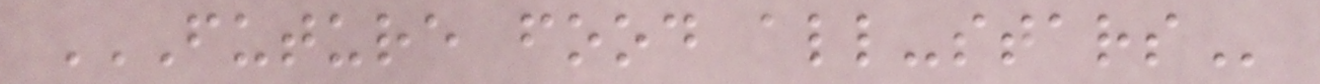FUTURE FOOD ALL-STARS
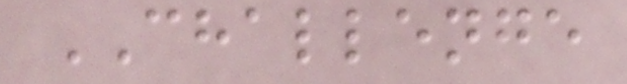CHALLENGE
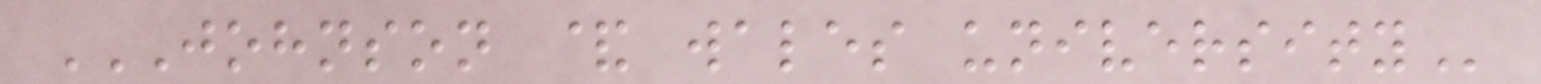JOHNSON & WALES UNIVERSITY
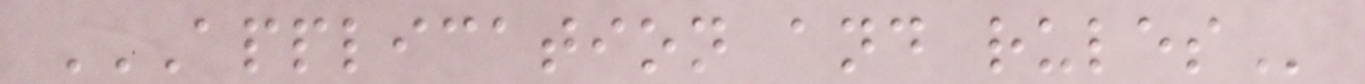APPLICATION AND RULES
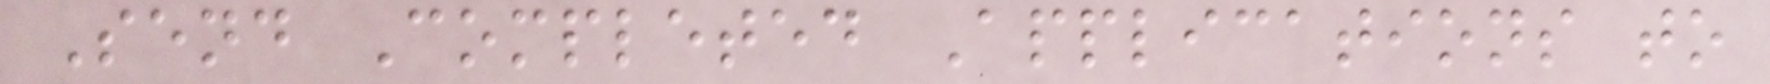Send Completed Applications to
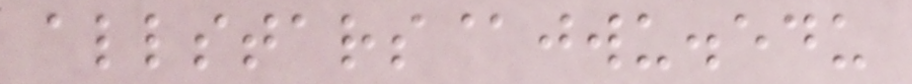allstars@jwu.edu
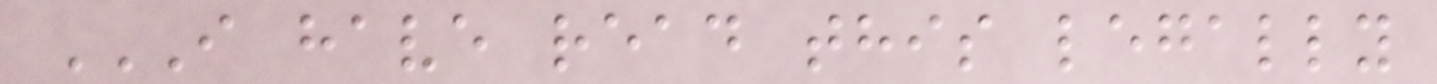I HAVE READ THIS LEGALLY
